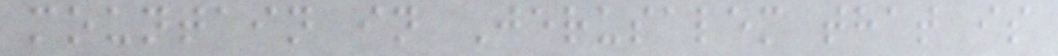mountain in Jerusalem that is
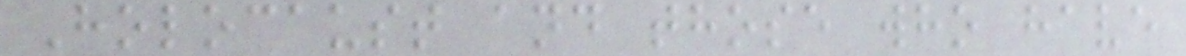Holocaust and those who have
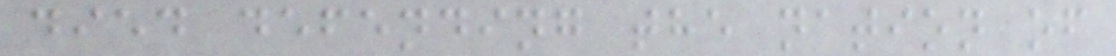died defending the nation of
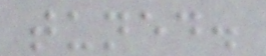tuned.
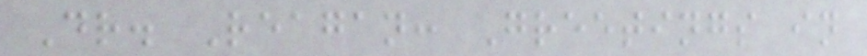Dr. Reagan: Greetings in
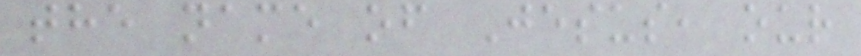the name of Jesus, our
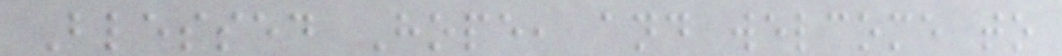Blessed Hope, and welcome to
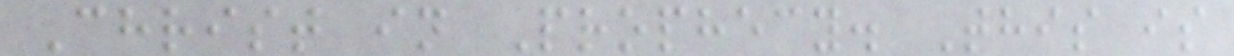Christ in Prophecy. This is
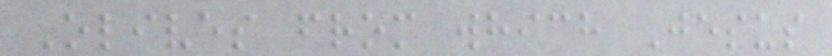Olives from which Jesus
